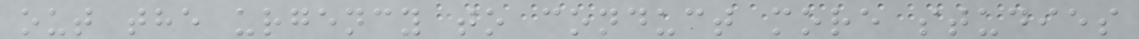out the urgency to conduct more studies
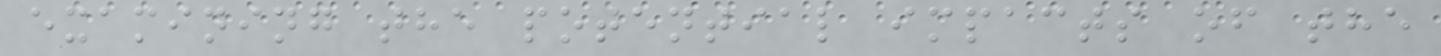examining the potential impacts of the
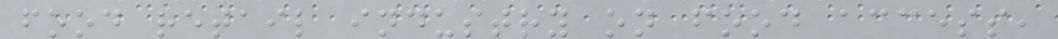food retail industry on food access,
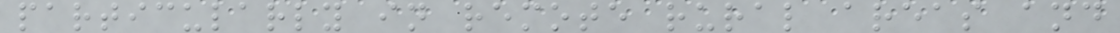particularly in remote rural areas and
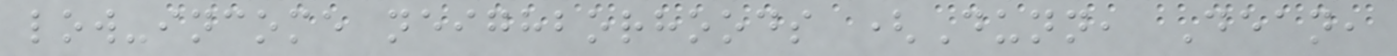low-income neighborhoods (Dunn, Dean,
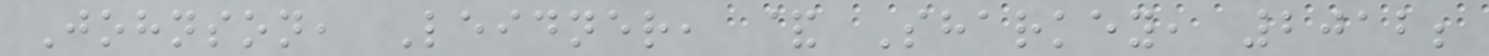Johnson, Leidner, & Sharkey, 2012;
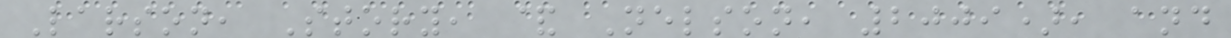Larson, Story, & Nelson, 2009), and
